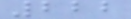222
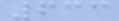633
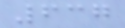637
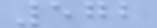572
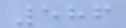586
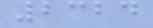2324
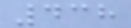438
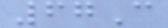67C
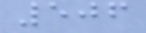506
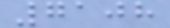7108
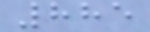885
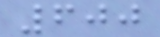600
